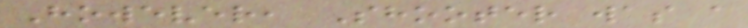However, Shooter was a
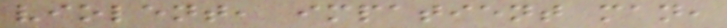violent, impatient man,
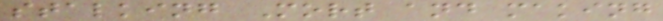stalking Mort and making
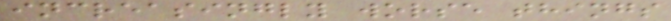increasingly worse things
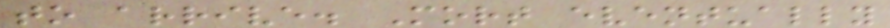to arrive. Mort eventually
